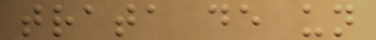trata de un
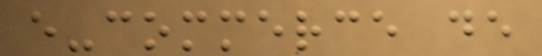e-commerce de
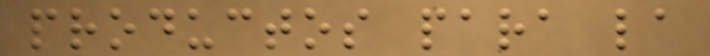productos para la
